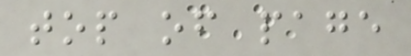top of page
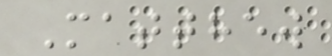Matthew
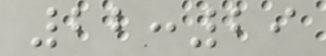22:29
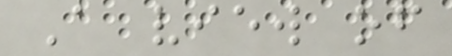A view of
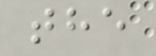the
